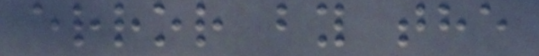error by the
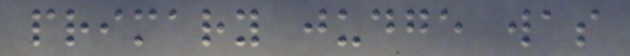primary judge was
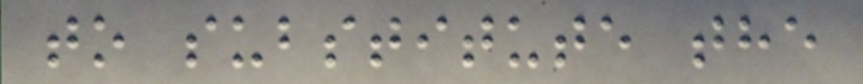to substitute the
